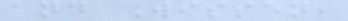and Wissen,
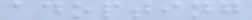adopting
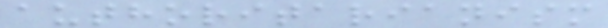authoritarianism
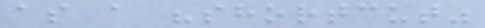as a "shortcut"
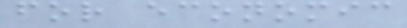for economic
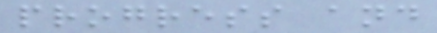progress and
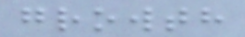growth
